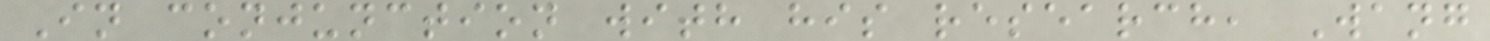In conjunction with his research, Wang
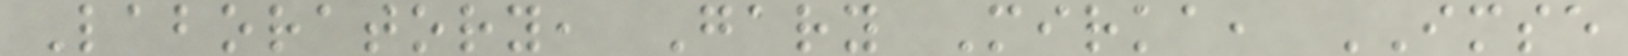Laboratory, Gary Mirka, IMSE
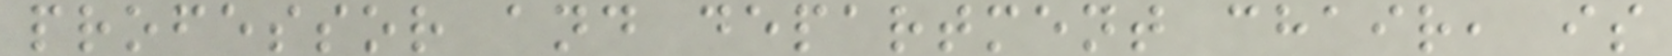professor and department chair, is
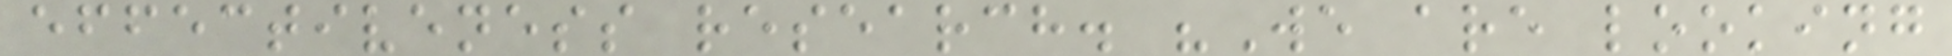effectiveness research. "We are looking
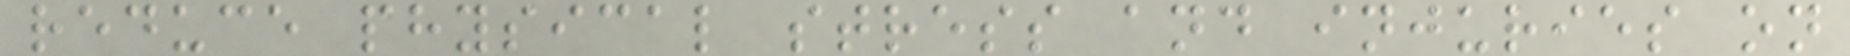reduce physical stress and injuries on
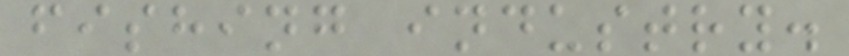fishing industry.
